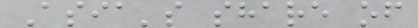Asia's share of
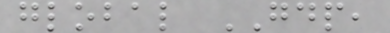global GDP,
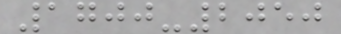1700-2050
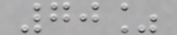70%
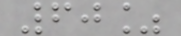60%
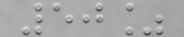50%
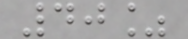40%
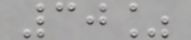30%
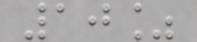10%
